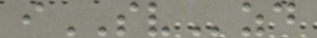iSVzd
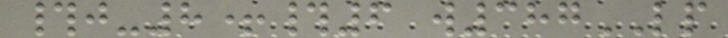#j-8+#6 w387LP
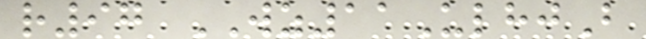r97 WZ11UlhjB
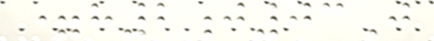=h2j03J
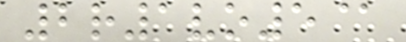2r1vo5@
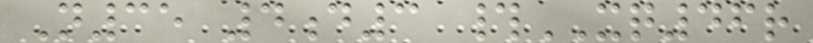N35 4d3 #XQ46r
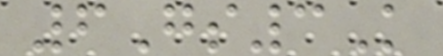6Gs3K
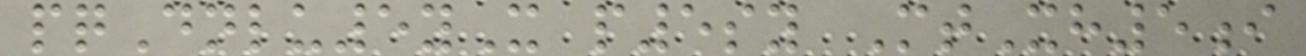pqDnlu5yX p5sy MtXh5i
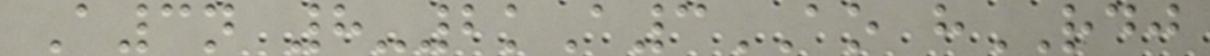A3n 8-2kA3AO hRDJ
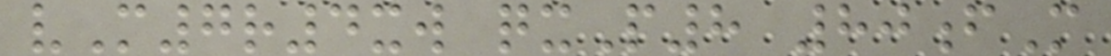vM7r4xw qxP8 80fM
